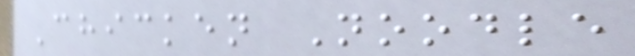Chicken Noodle
